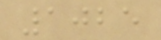1025
